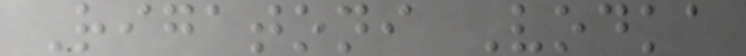Rigatoni Vodka
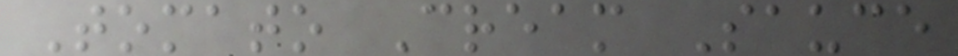Tomato Cream Sauce
